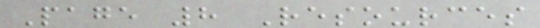Page 8 Resources
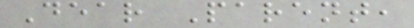Dear Parent,
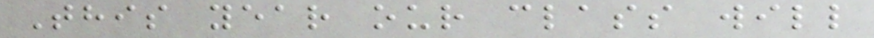This year our class will
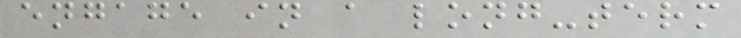engage in a long-term
